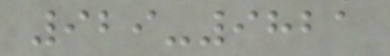929-9821
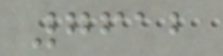7612
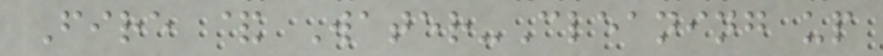Fire & Water-Cleaning up
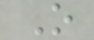O
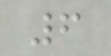6
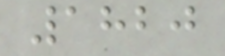1820
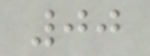00
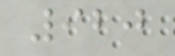920
